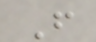F
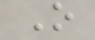O
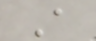A
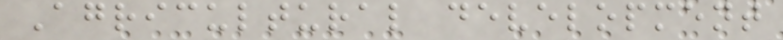Agricultural development
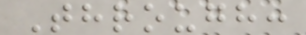Through:
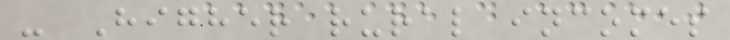- Higher rural incomes
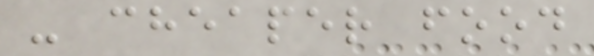- cheaper food
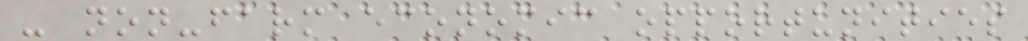- non-farm economic opportunities
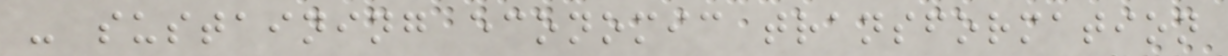- sustaining economic transformation
